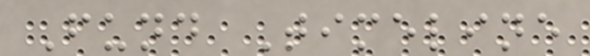Fund Timeline
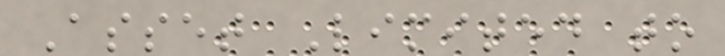Asset Limited to
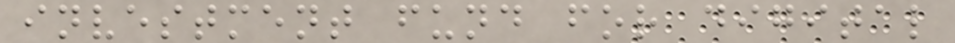investment fund for digital
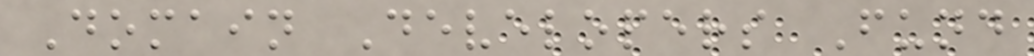Domain Developers Fund
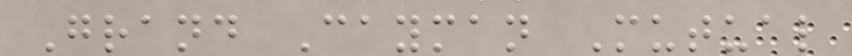Grand Cayman Mutual
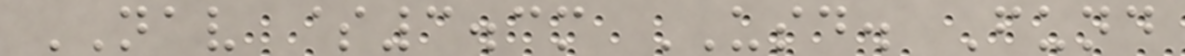NAV $3.3m USD. Fund
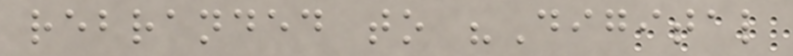rebranded to "Digital
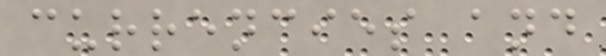currencies and
